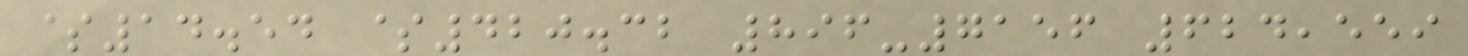$14.54 $420.32 896-7156 624,559
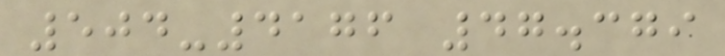504-4176 47.379
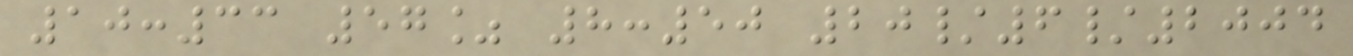10:33 57% 8:50 20/6/2004
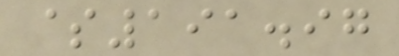$191.97
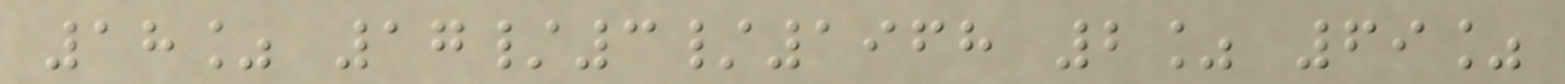18% 17/3/1968 2% 69%
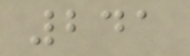241
